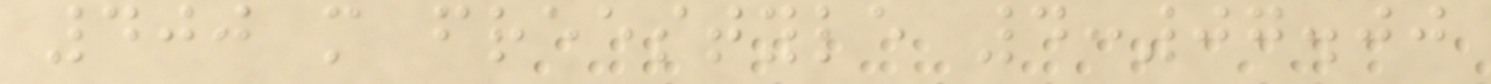400 m freestyle 4:07.00
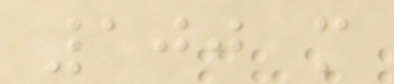100 m
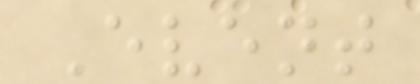Event
